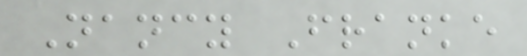Nancy Franke
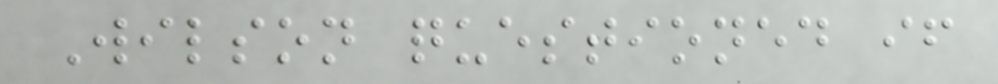Wilson questioned if
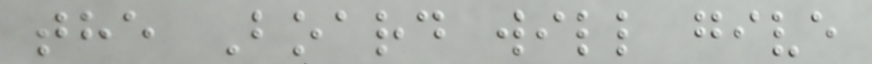the Board will give
